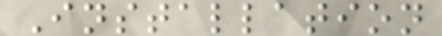Installation
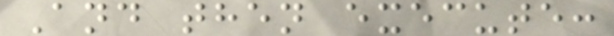And then execute:
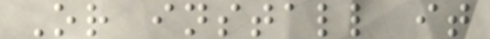Or install it
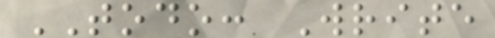TODO: Write
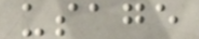usage
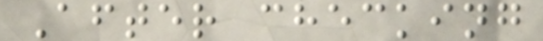After checking
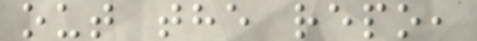out the repo,
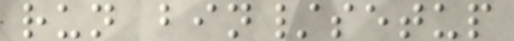run bin/setup
